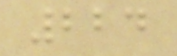224
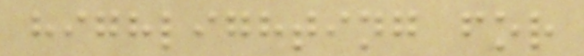highlighting for
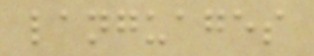languages
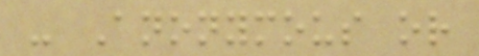- Anonymous or
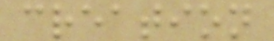creation
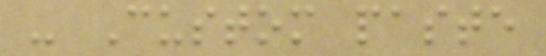- Custom paste
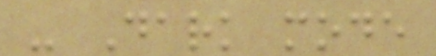- Dark mode
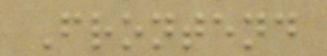Frontend
